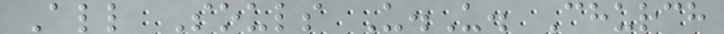All Souls U.U. Church
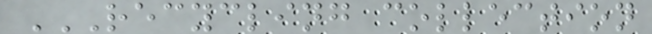RECYCLING COLLECTION
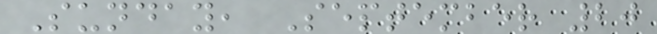Sunday, September 20
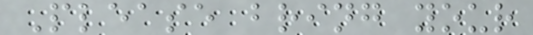Please bring your
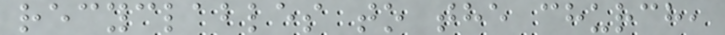recyclables to the church,
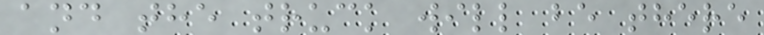and the truck will be there
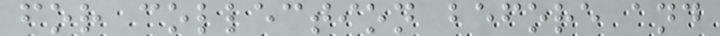for collection before and
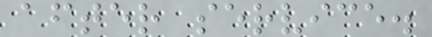after service.
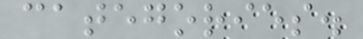categories.
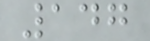147
